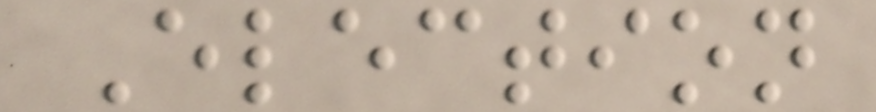Election
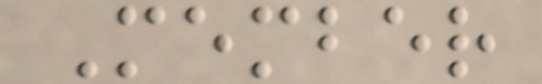Member
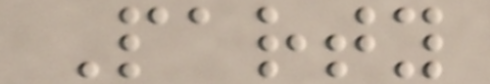Party
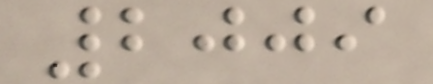2009
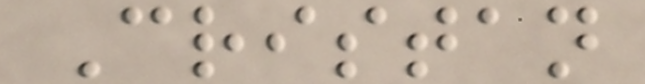Cristan
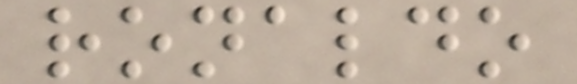ronaldo
